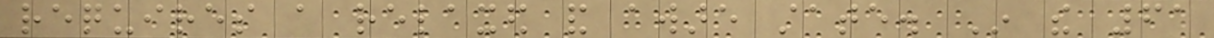requires a relaxed and aware state. In the 61
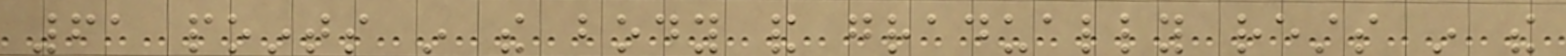61 points in the body and gradually rests in the
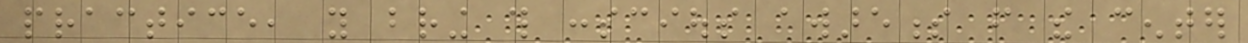practice, you bring this conscious awareness from the center
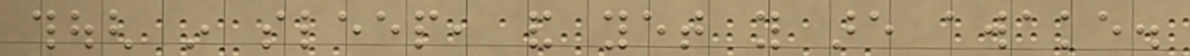though in sleep, and yet you are awake.
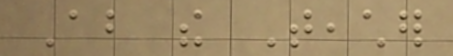About the Teacher
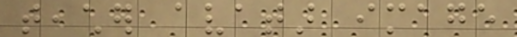teacher avatar image
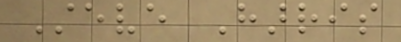Steve Harris
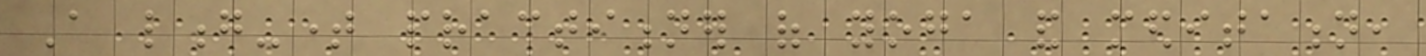A long-time practitioner of yoga and meditation,
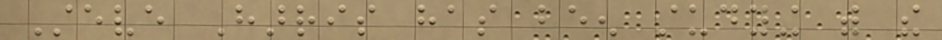Steve Harris has been studying with the
